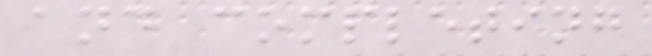and completing
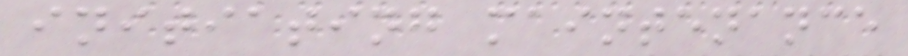initiating maintenance
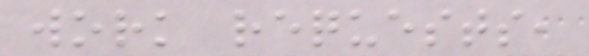work requests,
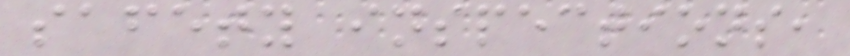safety inspections,
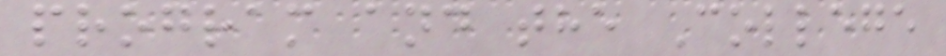program and the College
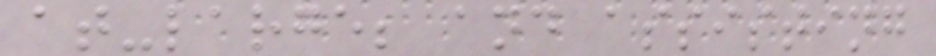at-large; and assisting
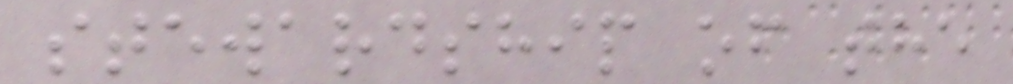stewardship of the
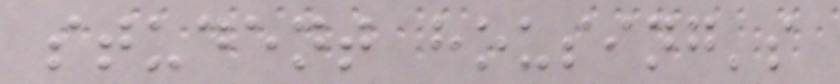student housing's
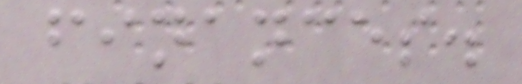finances.
